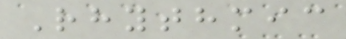Rhythmic
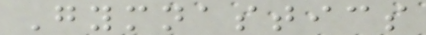Gymnastics
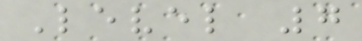Level 7
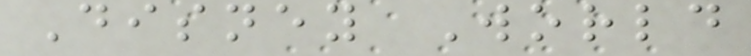Disney World
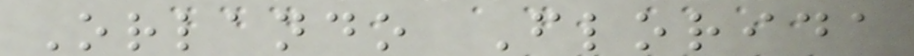Orlando Florida
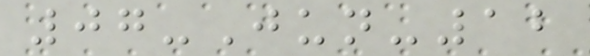07-Jun-12
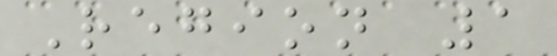Region 1
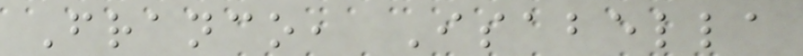Franco, Isabella
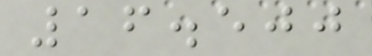16.500
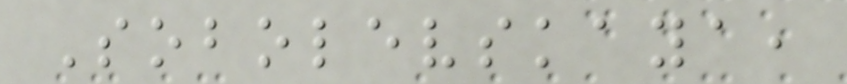Sobolevskaya,
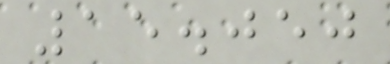15.050
